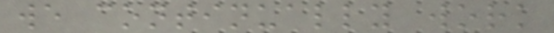we continually work
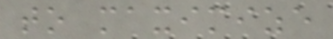to maximize
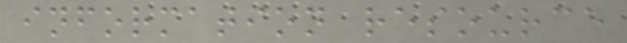information resource
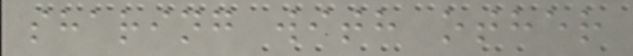sharing with other
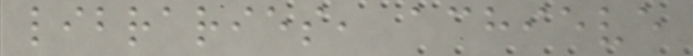libraries, achieve
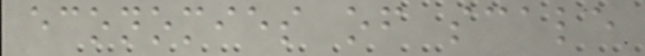economies of scale
